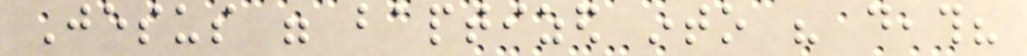Jesus were baptized into his death?
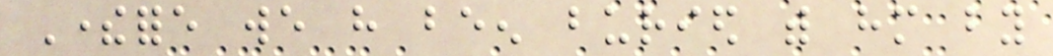Therefore we have been buried with him by
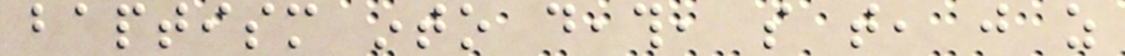baptism into death, so that, just as
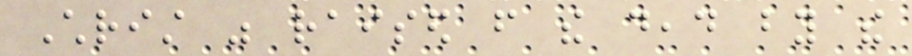Christ was raised from the dead by the
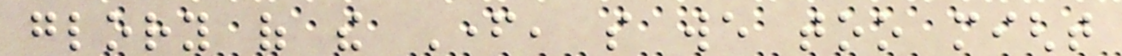glory of the Father, so we too might
